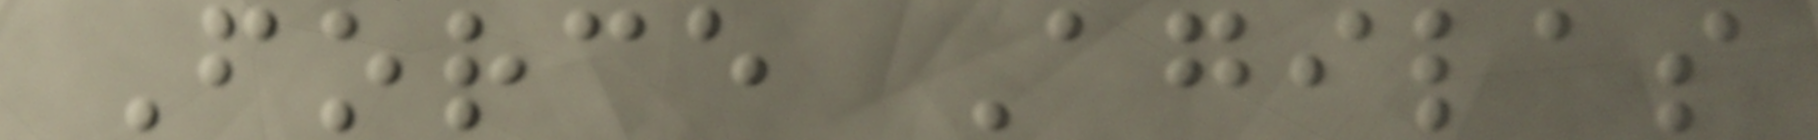Force Agilas
